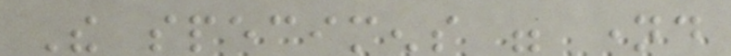The specimens were named
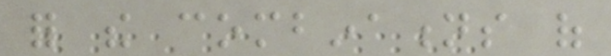for the combinations of
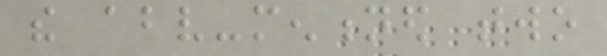the above-mentioned two
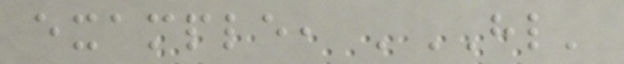example, 'HL'
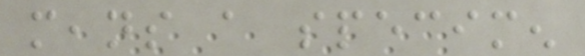means a specimen
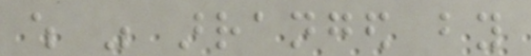which was arranged by
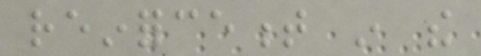reinforcement in the
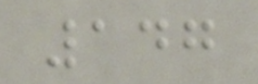147
